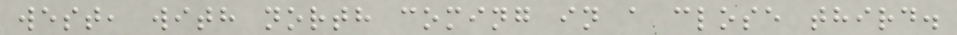west, with north coming in a close third.
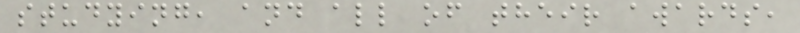studying, and all of their awards,
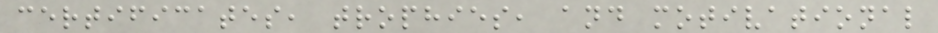certificates, trophies, and motivational
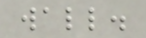wall.
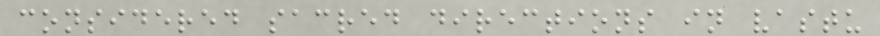considered sacred directions in vastu
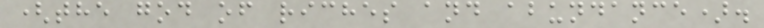(the god of riches and abundance).
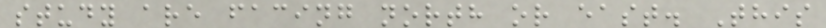study are facing north or east. This
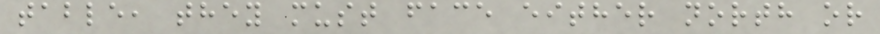table, they must face either north or
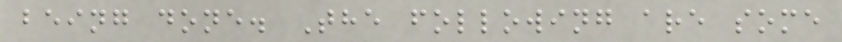being done. The following are some
